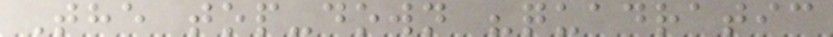The top-down "quadratic
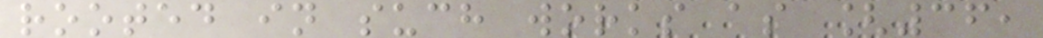rooted in such works as [36,
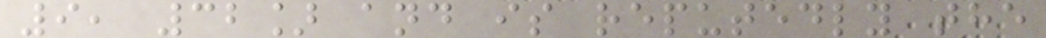9, 32] and is reputedly the
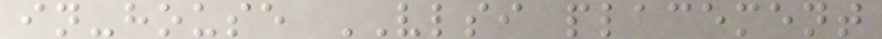in-house VLSI placement
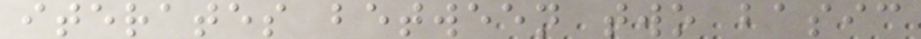iterates between two basic
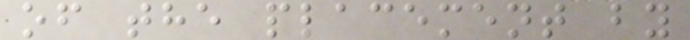of the placement by
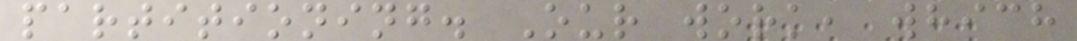partitioning. Our work, which
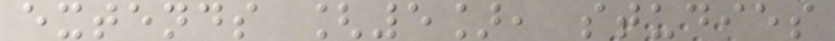extends [5], studies
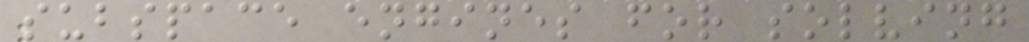subspace engines for solving
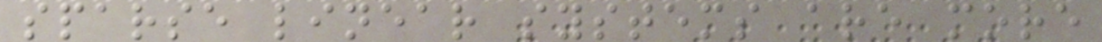sparse linear systems are more
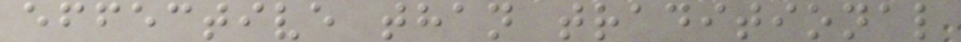effective than traditional
